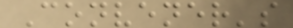Convener's
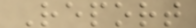Report
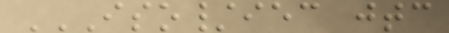ISO/IEC JTC
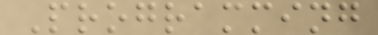Programming
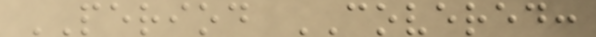PERIOD COVERED:
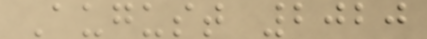August 2020
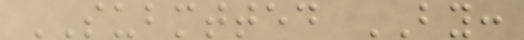SUBMTTED BY:
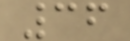36
